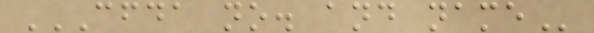CFDA NO. AND NAME
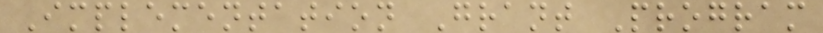Implementation Grant Program
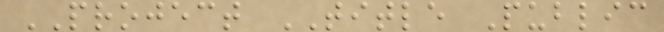PROJECT TITLE Public
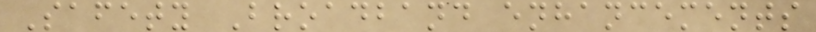Safety Broadband enhancements
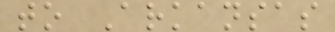to Arkansas
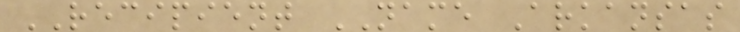RECIPIENT NAME Arkansas
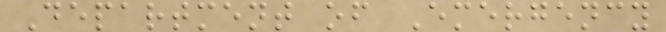Department of Emergency
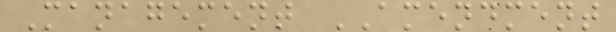Management AMENDMENT
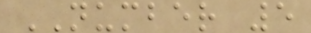NUMBER 5
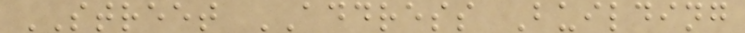STREET ADDRESS Building
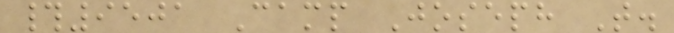#9501 Camp Joseph T.
